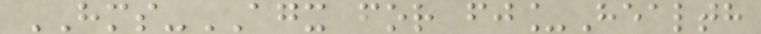HMS-AGX for fj_Health
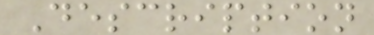Description
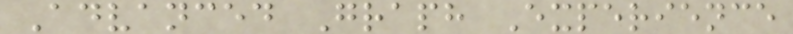Advanced Graph Experience
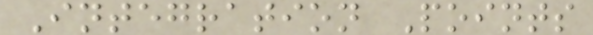Integration Points
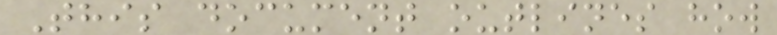This document outlines how
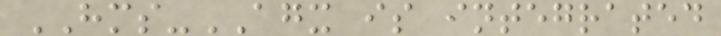HMS-AGX is integrated
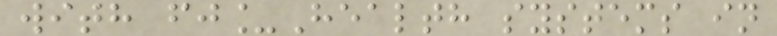with fj_Health systems in
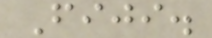Fiji.
